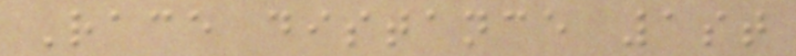Race distance 1st
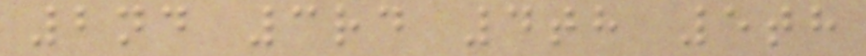2nd 3rd 4th 5th
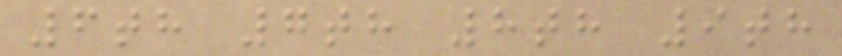6th 7th 8th 9th
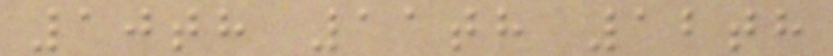10th 11th 12th
